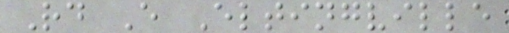Rd E Eltingville
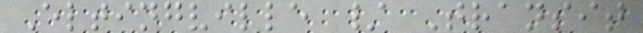Eltingville / Transit
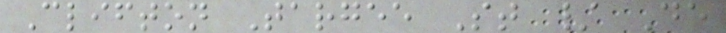Clifton Targee St / De
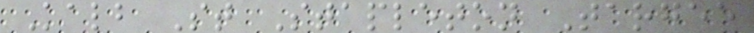Kalb St Stapleton Targee
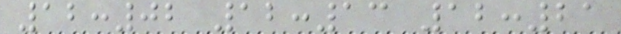12:02 12:13 12:21
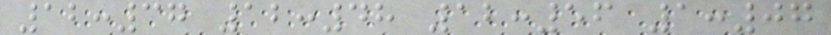12:37 12:48 12:56 1:07
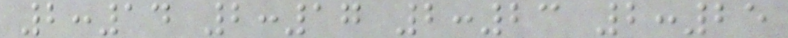2:14 2:17 2:23 2:25
